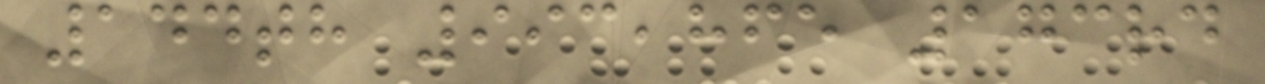144th 993,865 173rd
